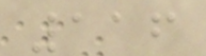116
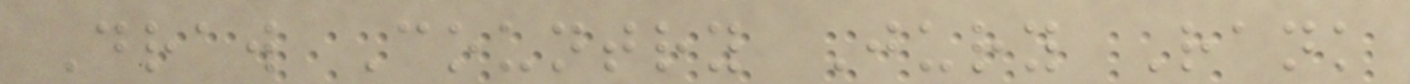Draw Country Jury Rank
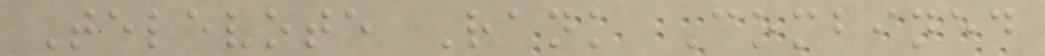Televote Rank Combined
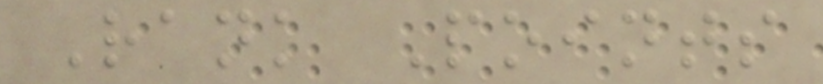Rank Points
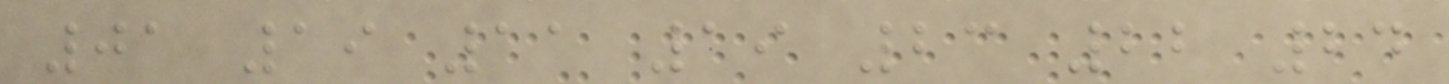01 19 11 19 23 22 24
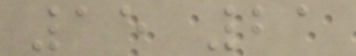15 21
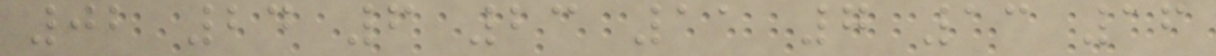02 24 6 23 11 7 13 16
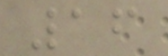16
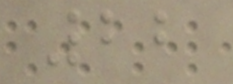22
